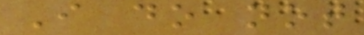I do not
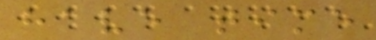have time
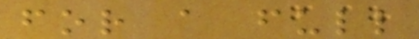for a full
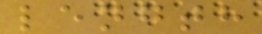length
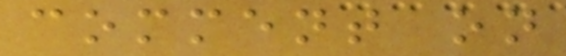comment on
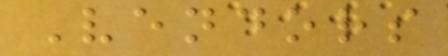Vendors
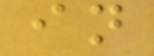in
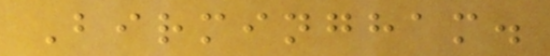Birmingham.
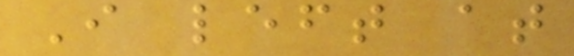I left at
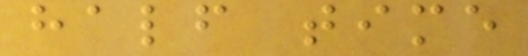half time
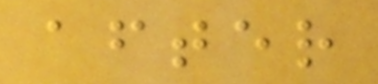after
